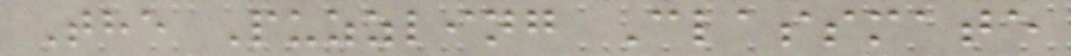The Puzzling Classmate
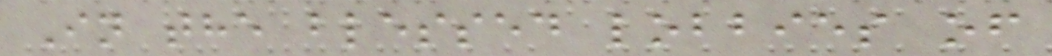In the blessed lobbies of
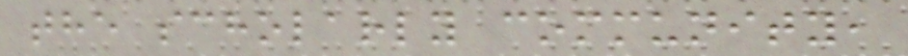the scholarly community,
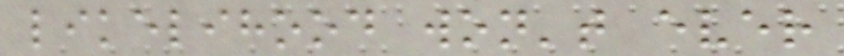likelihood won't ever
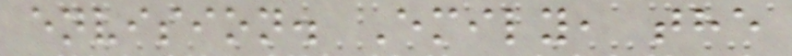envision. Emily, the
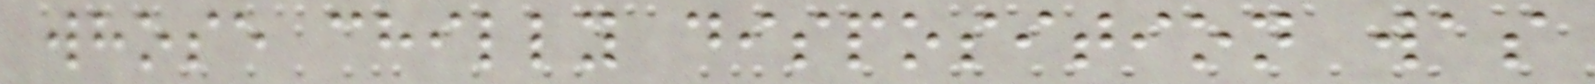whose chilly disposition was
